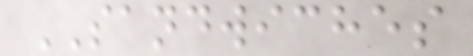SANDWICHES
